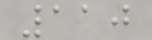110
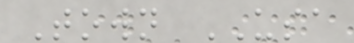Town USA
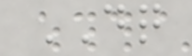DQ
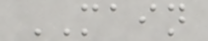MAIN
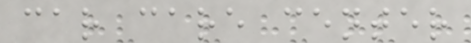car care center
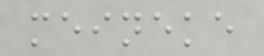meineke
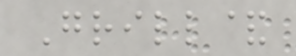Grill&
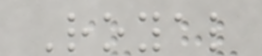Royal
